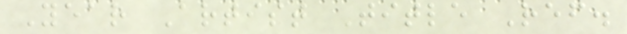Year Artist Title Ref.
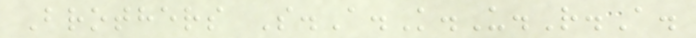Brothers S.A.K.U.R.A.
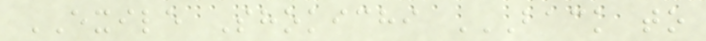EXILE Shokichi BACK TO
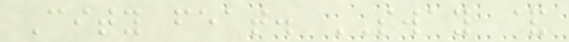City feat. SWAY &
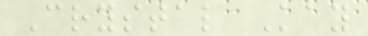Crystal Kay
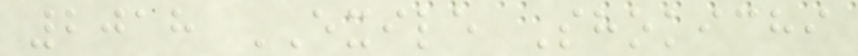2018 EXILE Shokichi
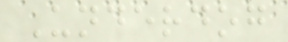Underdog
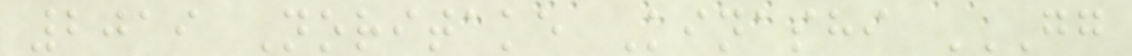2019 Noritake Kinashi GG
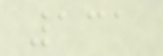131
